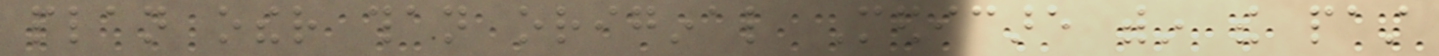plan other than original Medicare within the past
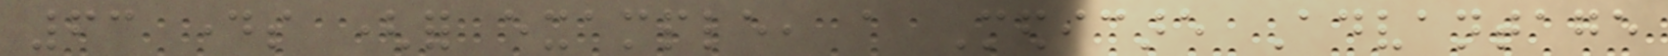63 days (for example, a Medicare Advantage
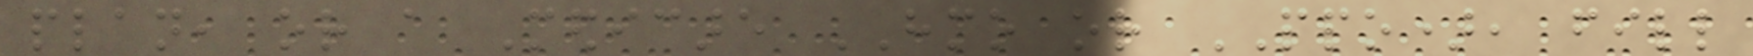plan, or a Medicare HMO or PPO), fill
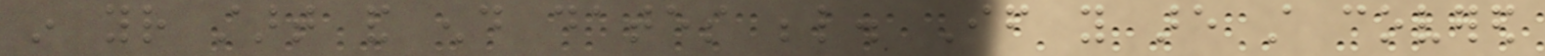in your start and end dates below. If you are still covered
